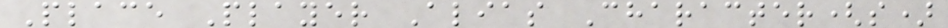Place Player Alias Character(s)
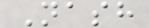Nash
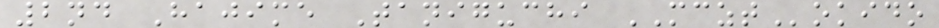2nd Hajime Taniguchi MCZTokido
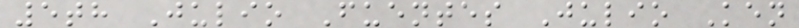5th Julio Fuentes Julio Ken
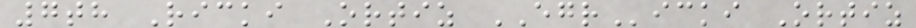7th Ricki Ortiz EGRicki Ortiz
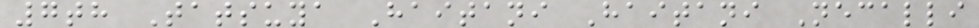7th Tatsuya Haitani Haitani Necalli
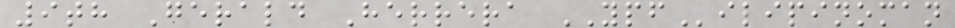9th Gerald Herrera YPFilipinoman
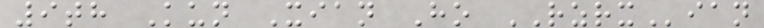9th Kun Xian Ho RZRXian
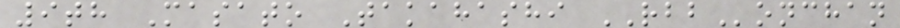9th Masato Takahashi RBBonchan
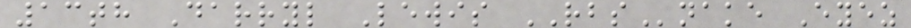13th Darryl Lewis RBSnake Eyez
